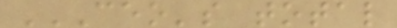CEO'S TOTAL
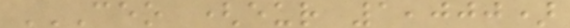CEO (EUR 1,000)
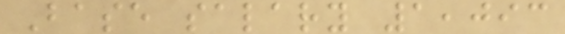Base salary 1,093
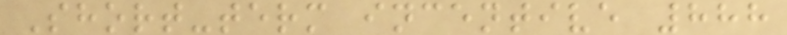Short-term incentive 888
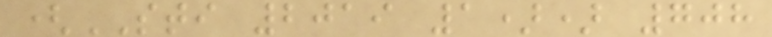(STI 2019 1)) 708
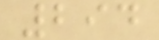294
